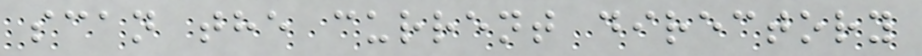scan the current directory
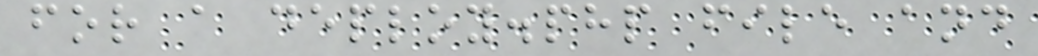for a deploy.php file and
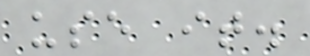use it.
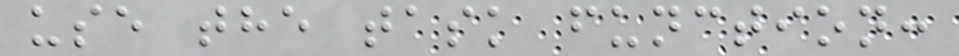use the task function:
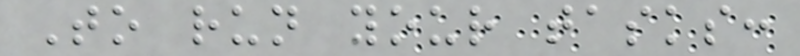To run your tasks:
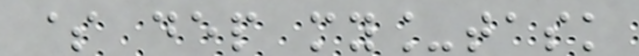$ dep my_task
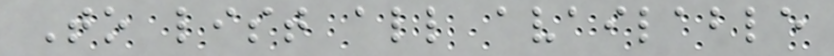To list all available
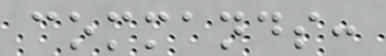commands:
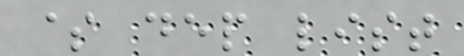$ dep list
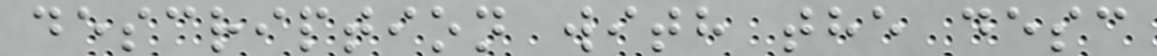description with the desc
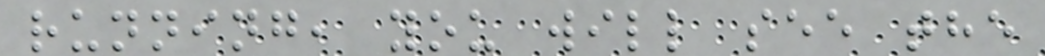running, you will see the
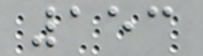153
